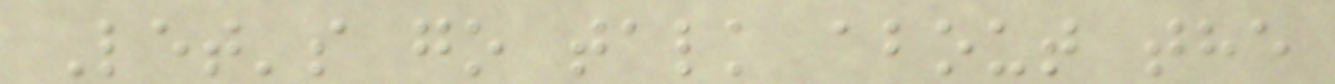Let's go talk about the
